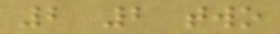2 2 two
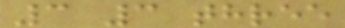3 3 three
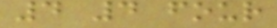4 4 four
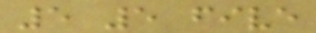5 5 five
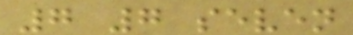7 7 seven
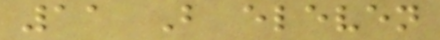11 B eleven
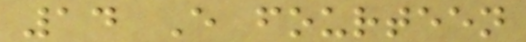14 E fourteen
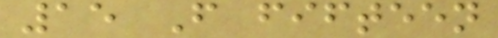15 F fifteen
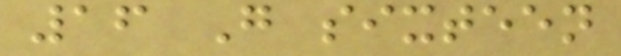16 G sixteen
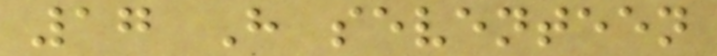17 H seventeen
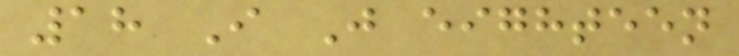18 I J eighteen
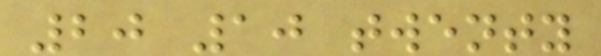20 10 twenty
